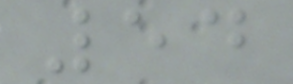54
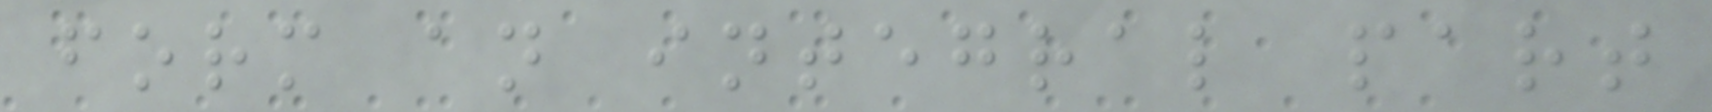form an integral part
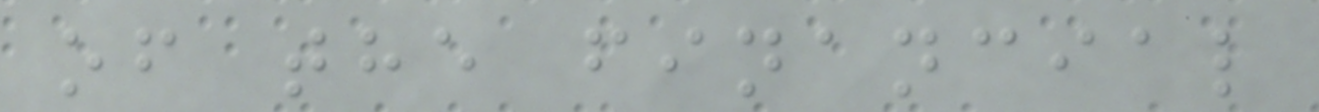of the financial
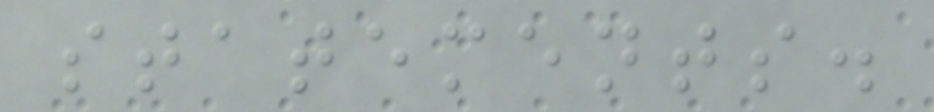statements.
